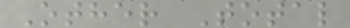Other Total
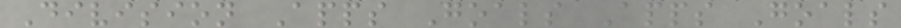Division Apps Goals Apps Goals
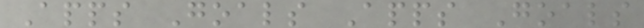Apps Goals Apps Goals
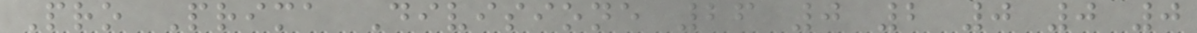Pro Prima Divisione 26 0 2 0 0 0
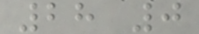28 0
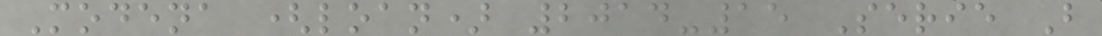Modena (loan) 2014-15 Serie B
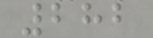282
